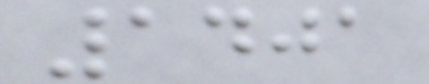1401
